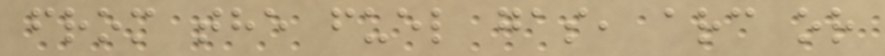from the fuel gas, arc or
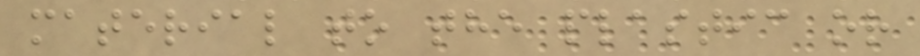material to the plastic or
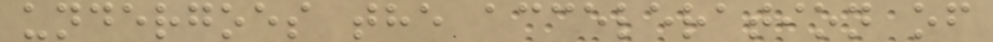undergoes the acceleration of
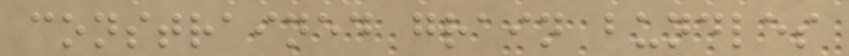constrained grain bundles
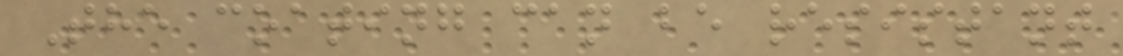The coating can be resistant
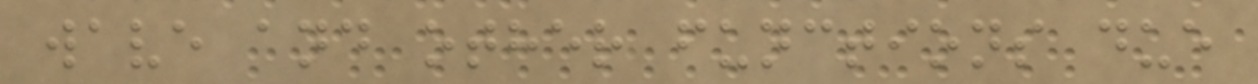wave and other functions due
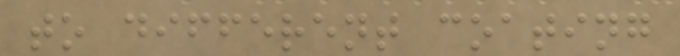to different coating
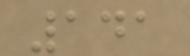141
